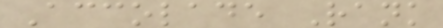Accolade Rank
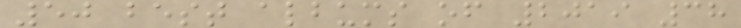50 best albums of 2019 38
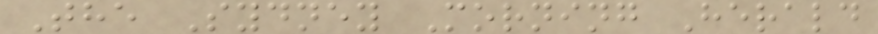The Sydney Morning Herald
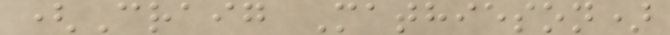(Craig Mathieson)
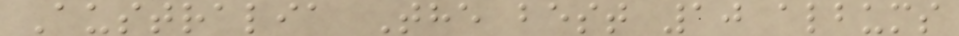Australia The best 10 albums
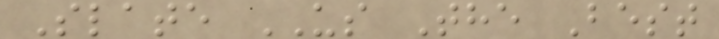Slate US The Best
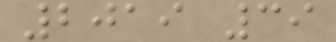2019 39
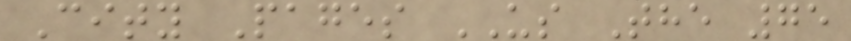City Pages US The 75
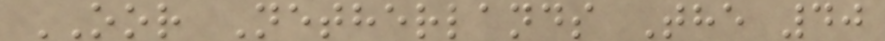OOR Netherlands The 40
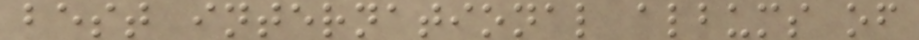best international albums of
